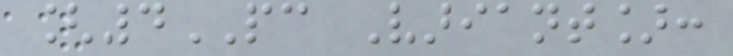[4PC Variant]:
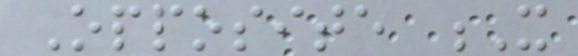Opposite X
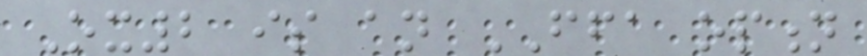Ox2 is an FFA option
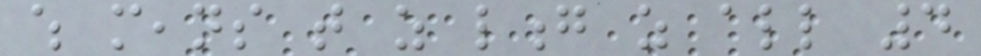which means that as long as all 4
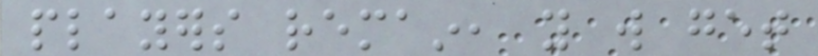players remain, you will get
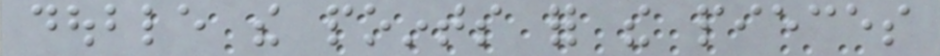double the points for the pieces
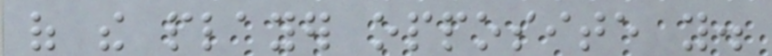of the player opposite you.
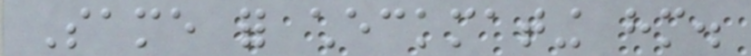Same for checkmating him.
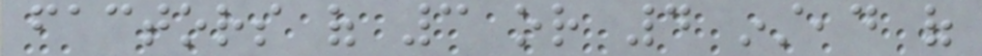factors of 3 or 4 instead of
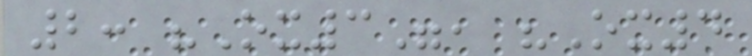2: "Ox3", "Ox4
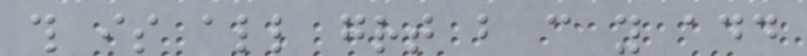this is all great but can you add
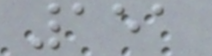151
